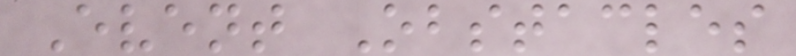Event Obstacles
